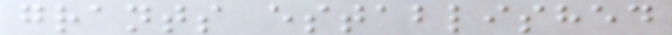grants established
